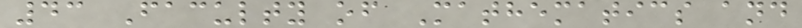43 Faculty of Mathematics and
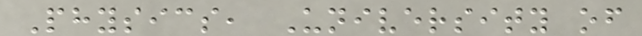Physics, University of
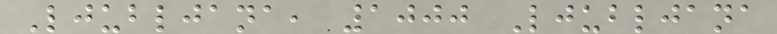Ljubljana, 1000 Ljubljana
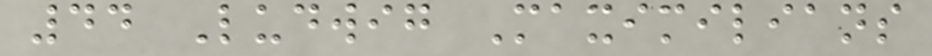44 Ludwig Maximilians
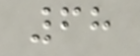68
